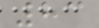83
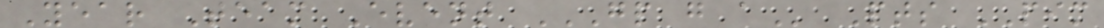Year Team Event GP G A Pts PIM
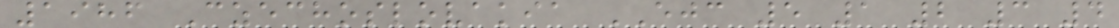1986 Czechoslovakia EJC 5 1 2 3 4
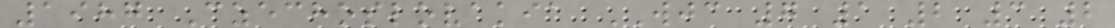1987 Czechoslovakia WJC 7 1 2 3 2
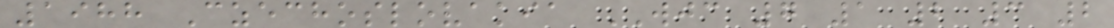1988 Czechoslovakia WJC 7 1 2 3 2
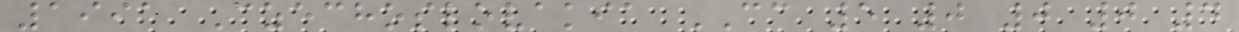1991 Czechoslovakia CC 5 0 0 0 4
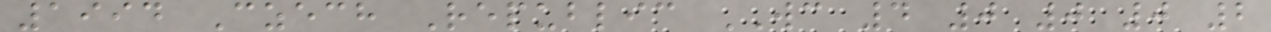1994 Czech Republic WC 4 0 0 0 2
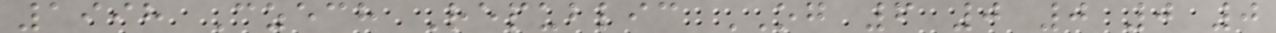1998 Czech Republic OG 6 0 0 0 0
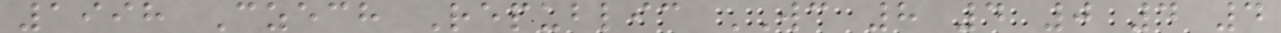1998 Czech Republic WC 8 4 0 4 4
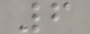6
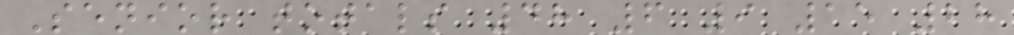Senior totals 48 6 9 15 28
